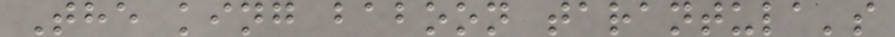The king baboon tarantula's
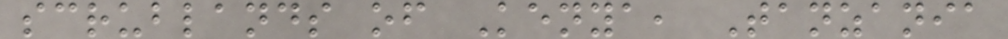scrublands of Kenya, Tanzania
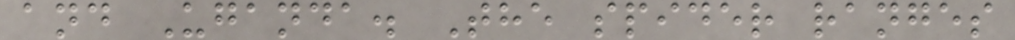and Uganda. The spider ranges
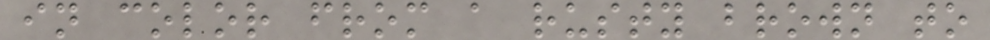in color from a rusty brown to
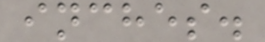inches.
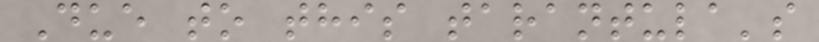Due to this tarantula's
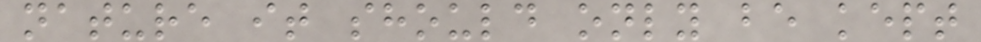nature it should only be kept
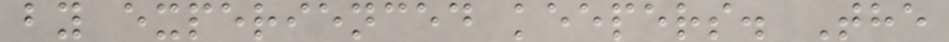by experienced keepers. The
